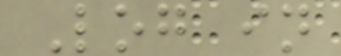Log in
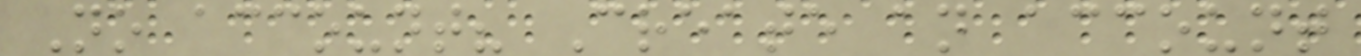No account? Create an account
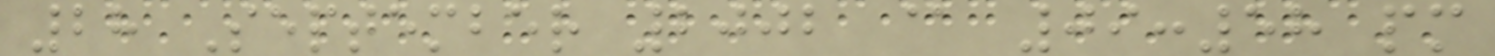28 September 2002 @ 09:58 pm
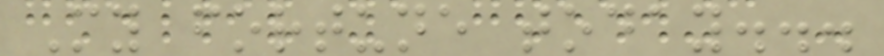My fortune today...
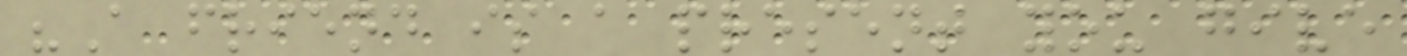"A friend is a present you give
